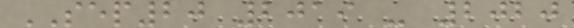SEP20 2019 - 2020
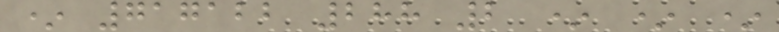* 717122 288 2 * * *
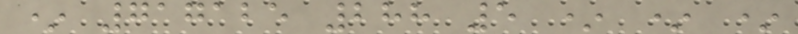* 717125 288 5 * * *
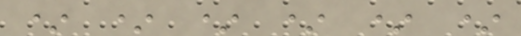* * * * * *
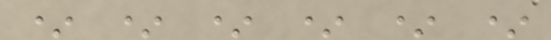* * * * * *
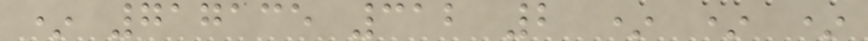* 717135 312 2 * * *
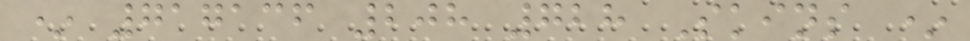* 717136 208 728 Skins *
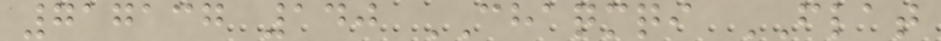717137 140 CHAQMQI FLAT
